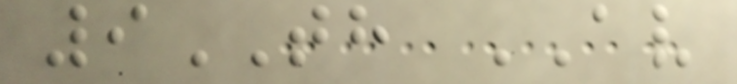9TH AV
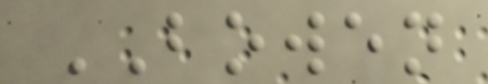BOWEN
